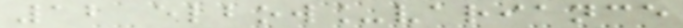12 elbow_variance
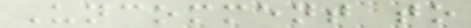Uncomment to
